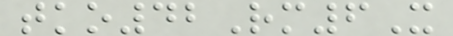tko42Rm6X
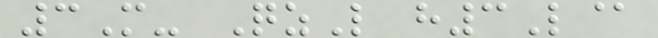3M- QzL h3L@
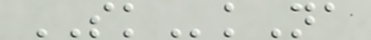SKkNa
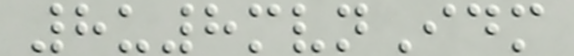8u8mvnIdm
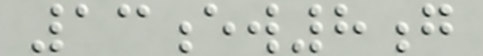13ew8g
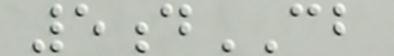5dCB
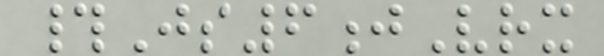#Js6jVrx
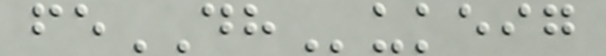feDHukeig
